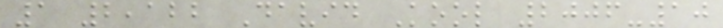1 2,122 David Kool 2006-10
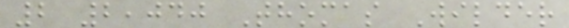2 2,040 Thomas Wilder
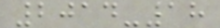2014-18
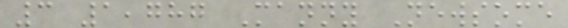3 1,787 Manny Newsome
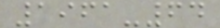1961-64
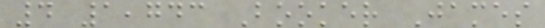4 1,743 Booker James
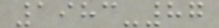1983-87
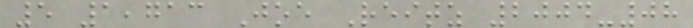5 1,713 Joe Reitz 2004-08
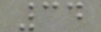34
